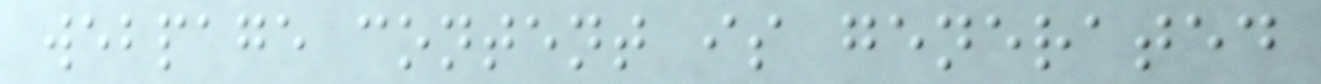webpage content is generated
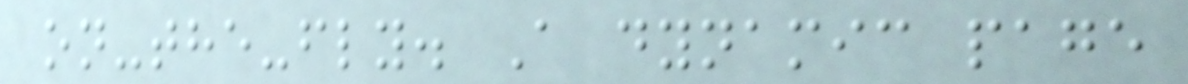on-the-fly. A dynamic page
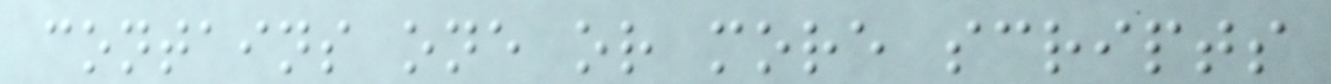contains one or more scripts
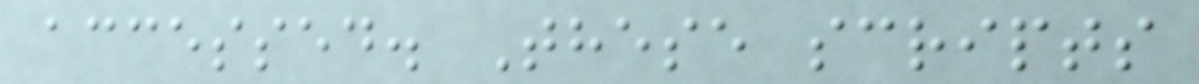accessed. These scripts
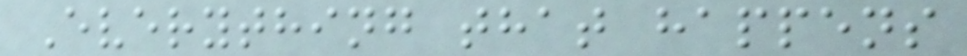Everything that happens
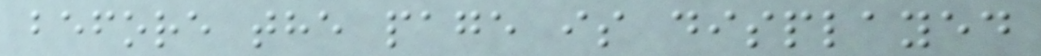before the page is displayed
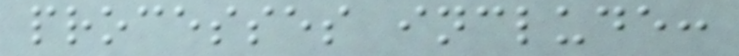processes include:
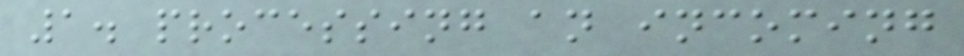1. processing an incoming
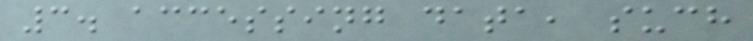3. accessing data, such
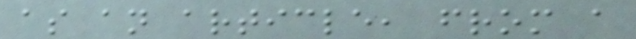as an article, from a
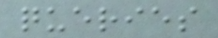queries
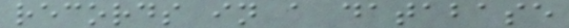records in a database
